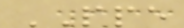PPE
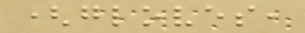(gloves,
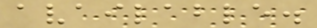available.
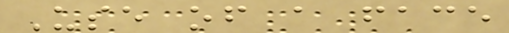Use of a face
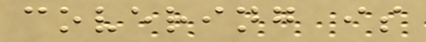covering is
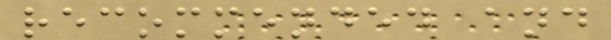recommended and
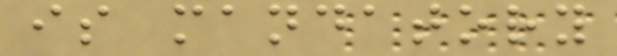is mandatory
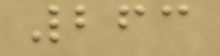263
